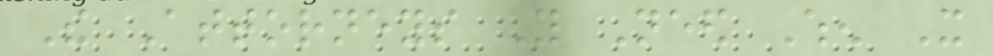The Attorneys You Need When It
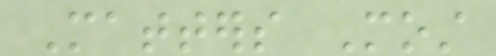Matters Most
